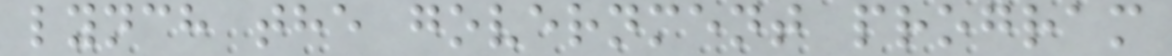lynch the government program
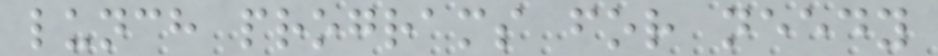lunch programs for needy
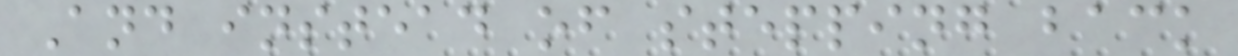And instead of stepping back
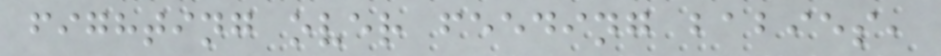fighting over feeding babies,
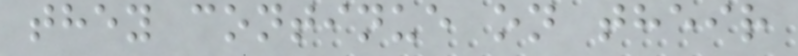they continue on their
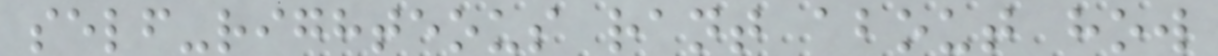self-righteous rant about how
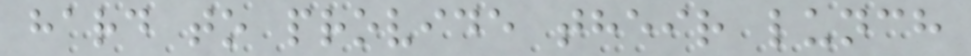hard to provide their lunch
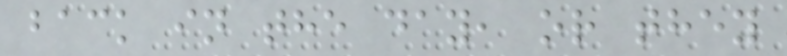back in the day, or they
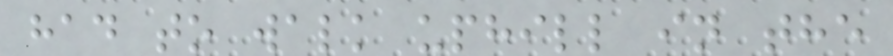had to walk uphill in the
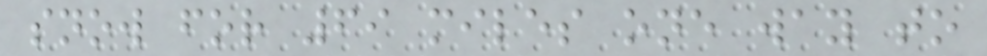snow for 69 miles one way to
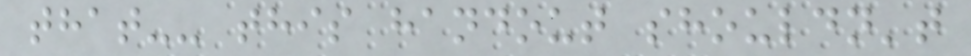that-- this handout shouldn't
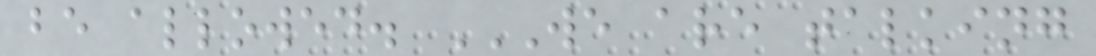be allowed. WE ARE TALKING
